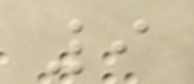9
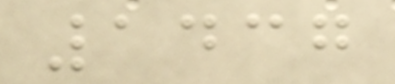1437
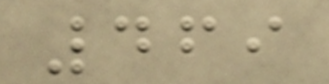469
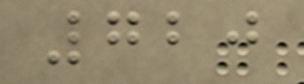720
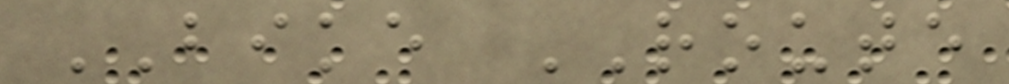BIKE ROUTE
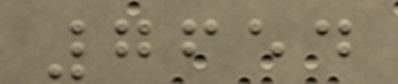7654
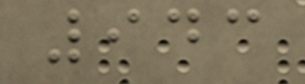943
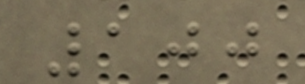100
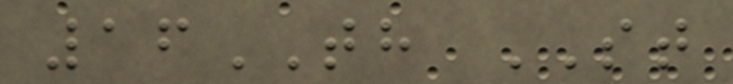16TH ST
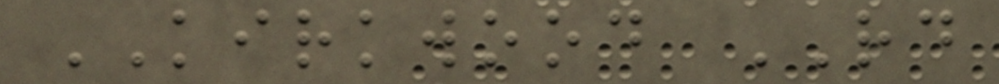KIRKWOOD RD
